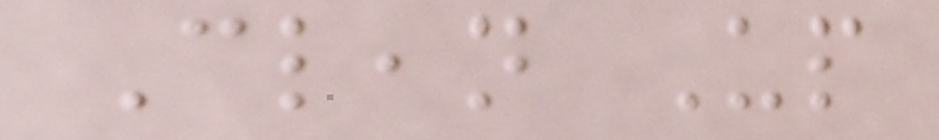Clean Up
